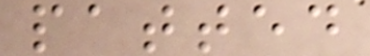patted
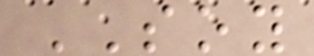SOY
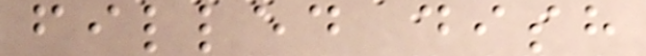filled dish
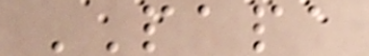PAPA
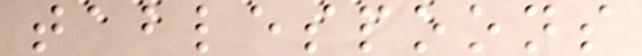tablespoons
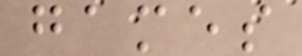games
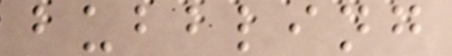bubbling
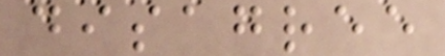disagree
